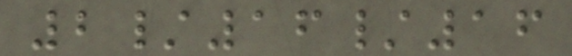2/16/16
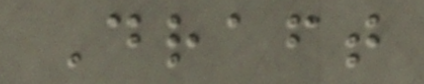Draft
